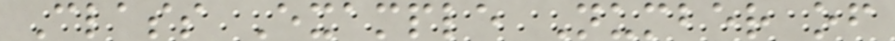Class Example Number of
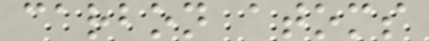carbon atoms
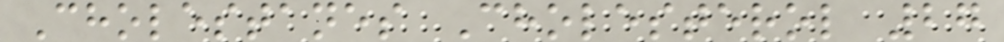Cholestanes Cholesterol 27
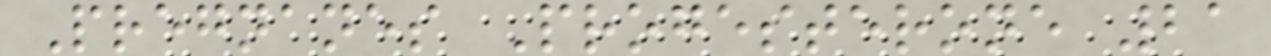Pregnanes Progesterone 21
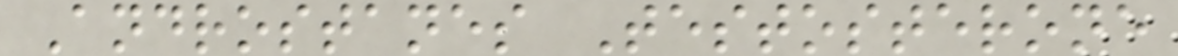Androstanes Testosterone
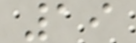19
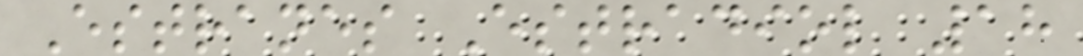Estranes Estradiol 18
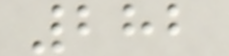282
